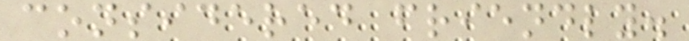considered friendly.
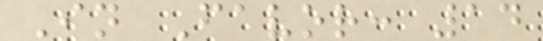In Favor: 14
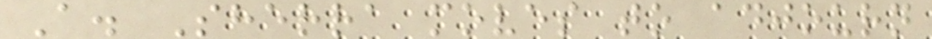A. Sherra moves to adjourn
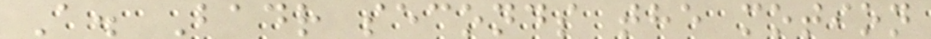A. Badr seconds the motion
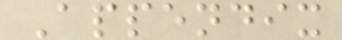Appendix
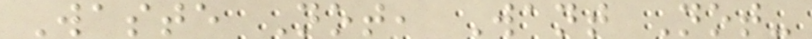Waste Not, Want Not-
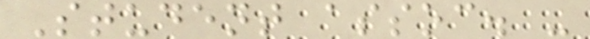Student assoc. -
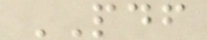PDF
